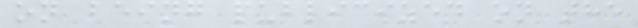on being publicized on the
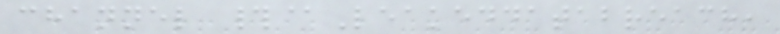channel #@Leakeddatabreach,
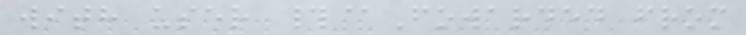with user #@Fowarded from
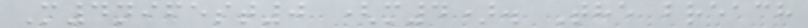M4nifest0 (m4). The breach
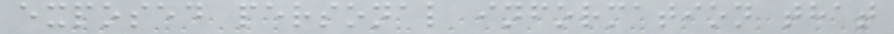exposed personal information that
